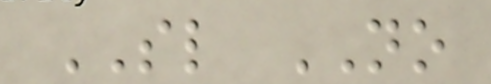SL NO
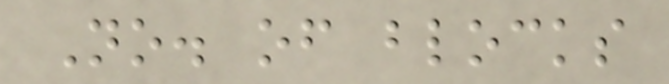No. of blocks
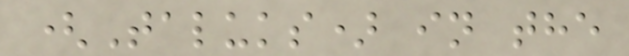(Taluks) in the
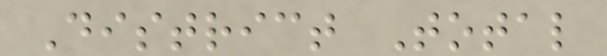District Total
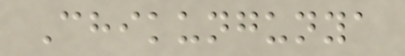Chikungunya
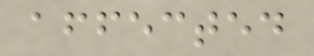affected
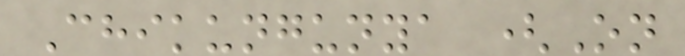Chikungunya (On
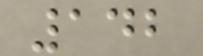142
